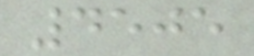4505
